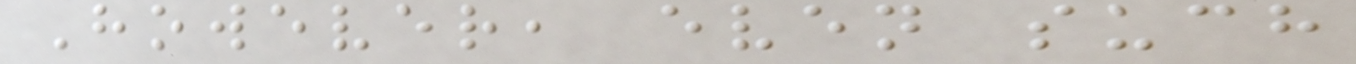However, even such
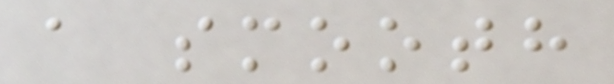a smooth
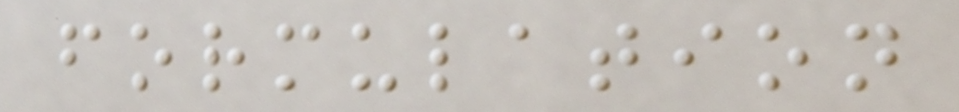formulation
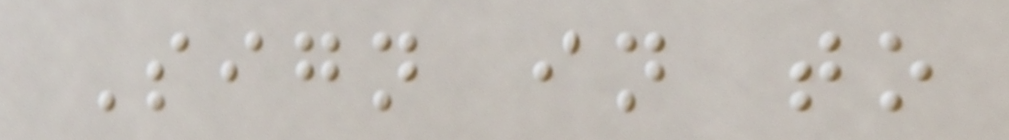Sign in to
